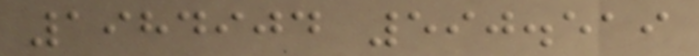1984904 590.519
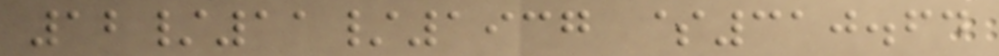12/11/1937 $310.64
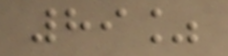89%
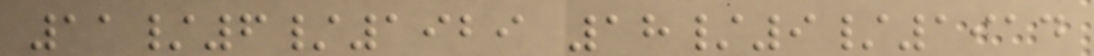11/6/1929 18/9/1914
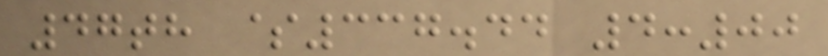47th $337.44 4:00
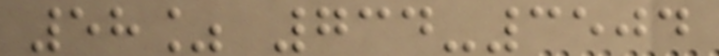58% 734-3504
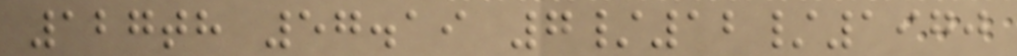127th 57.19 7/12/1970
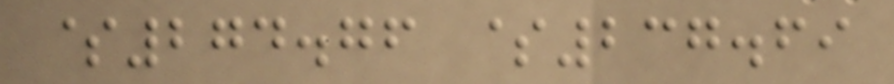$274.76 $237.69
